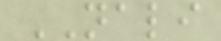NALI
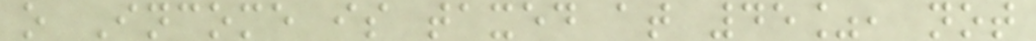o Income is taxed at 45%, not
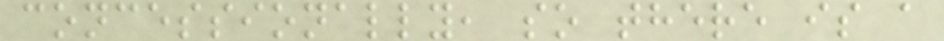concessionally, so there is a
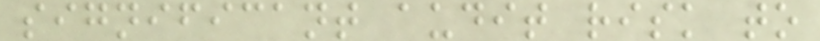significant audit risk to
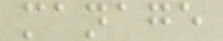manage
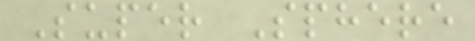Super Sphere
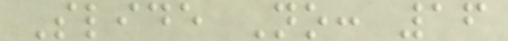Slide No: 16
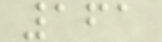161
